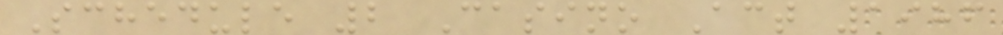Schedule 2 Casino Act 1986
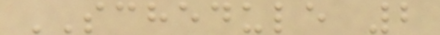SCHEDULE 2
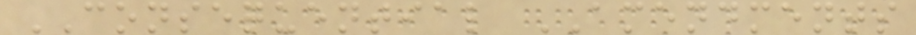CONSEQUENTIAL AMENDMENTS
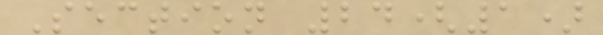Section 24(1)
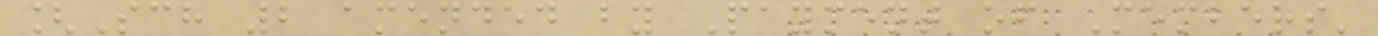[Sch 2 amended by Payment of Members'
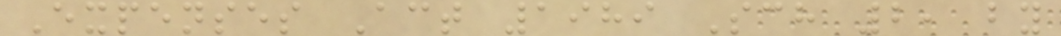Expenses Act 1989 Sch 2, by
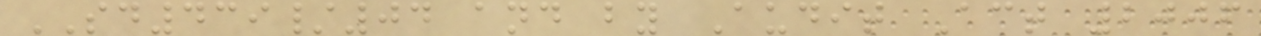SD439/04 and by Audit Act 2006
